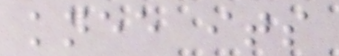knee its
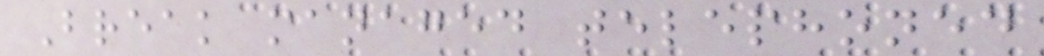Break managed telephoned
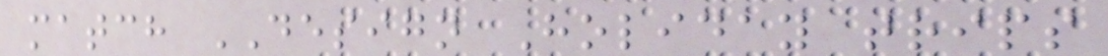match DESIGN Holiday trips
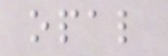opal
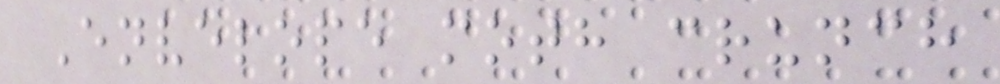Envelope moth crunch
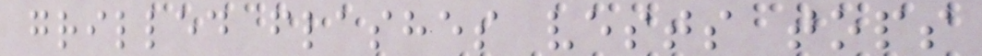grilled flashes vests tops
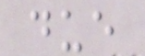due
